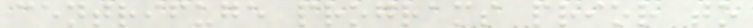centrifuge programs prior to
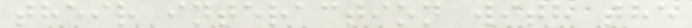their interaction with the
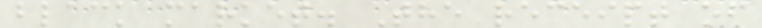black market. The receipt of
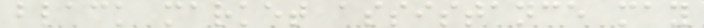black market assistance may
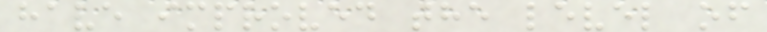have improved the level of
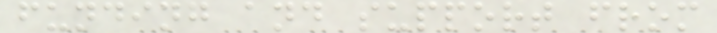funding and support from
